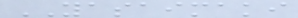YASAIMAKI
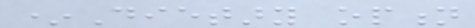*Dietary option
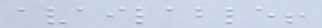available!
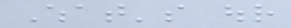What's our
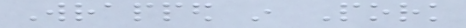Wrapped in Pork
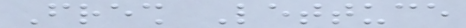Fresh Lettuce
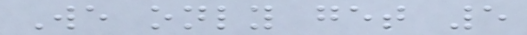We only get 5
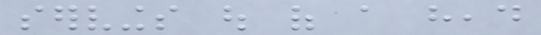servings out of a head
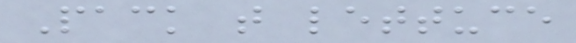Pack that lettuce
